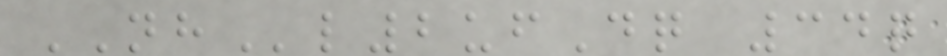NHl2ufDq 34q
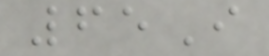65I
